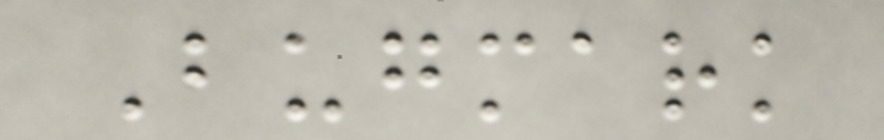Bugmark
